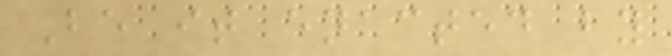Be it enacted by
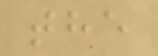the
